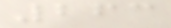263
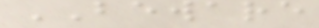BEWARE
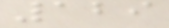129
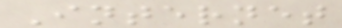Internet
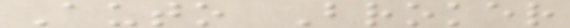Auto Broker
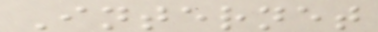Internet
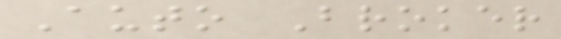Auto Broker
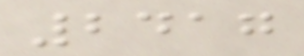2417
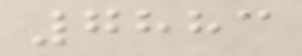7883
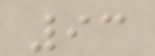93
